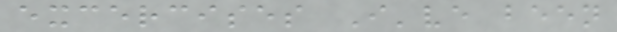excercises I've been
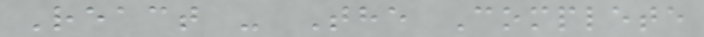React - The Complete
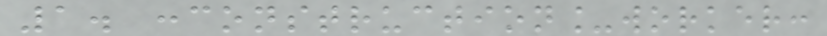1. :construction_worker:
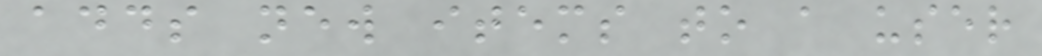adds new items to a user
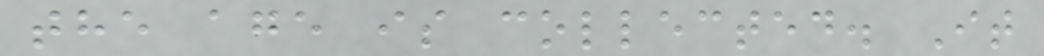the age is collected. It
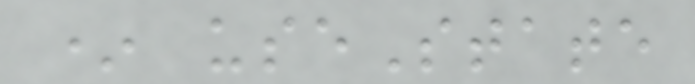* useState
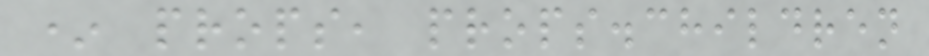* props, props.children
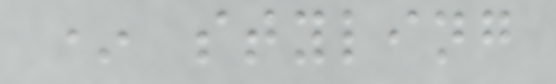* styling
